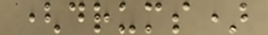(drums)
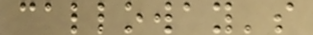calloway's
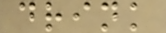drink
